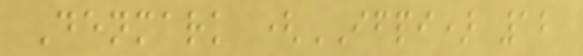Denmark (IFPI) 12
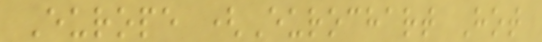Europe (Eurochart Hot
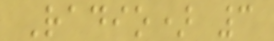Radio) 3
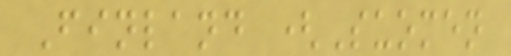Finland (Suomen
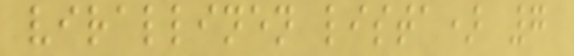virallinen lista) 7
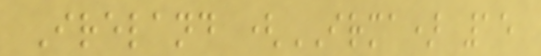Ireland (IRMA) 15
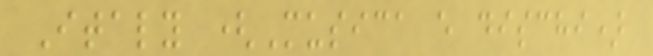Italy (Musica e dischi)
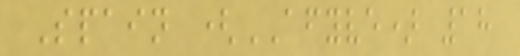Spain (AFYVE) 18
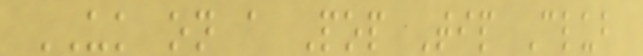UK on a Pop Tip Club
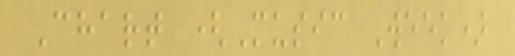Chart (Music Week)
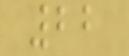22
